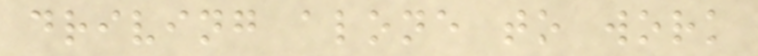driving alone to work
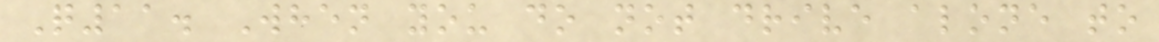Q11. When you do not drive alone to
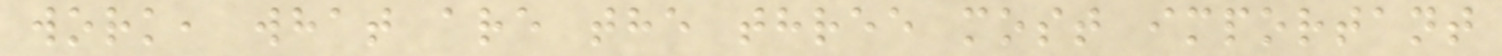work, what are the three most important
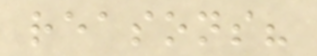reasons?
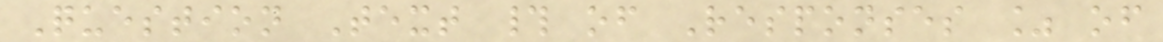Question Text # of Responses % of
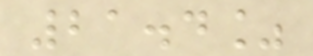21.4%
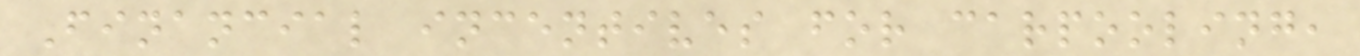Financial incentives for carpooling,
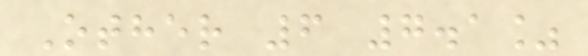Other 6 7.1%
